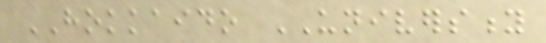HOKKAIDO UNIVERSITY
